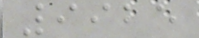9925
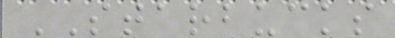STARBUCKS
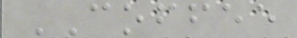COFFEE
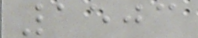1503
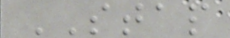STAP
